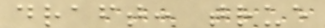draft: true
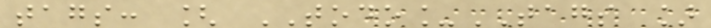tags: [ TODO_TAGS ]
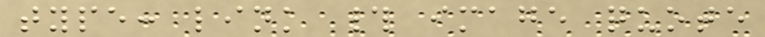type: link # image quote
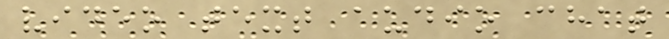video text audio chat
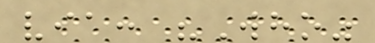via: "Who"
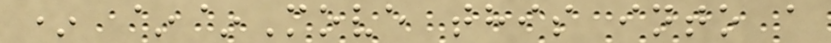* ~~Move this into a
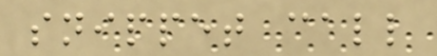snippet call
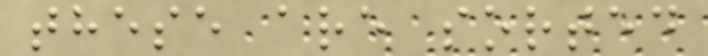these are sorted
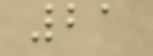21
